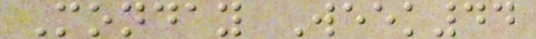Monday Week44
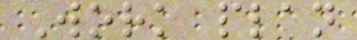Work plan
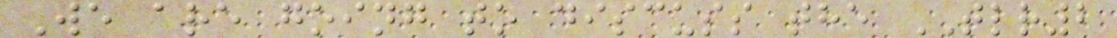We are going to discuss the TLR2
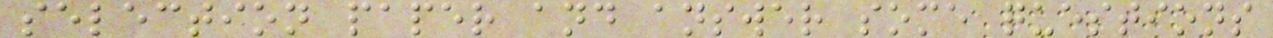selection paper and answer some questions
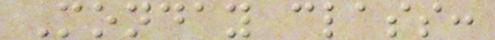Monday class:
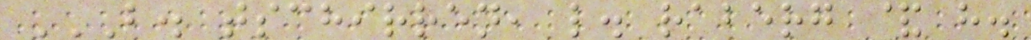B. TSCHIRREN, L. RABERG & H.
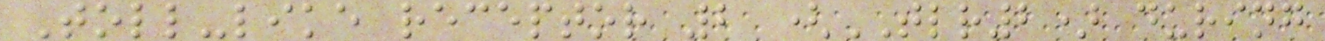Toll-like receptor 2 (TLR2) during
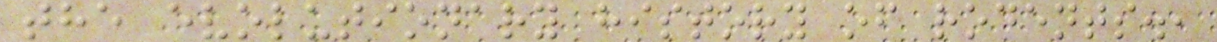the evolutionary history of rodents.,
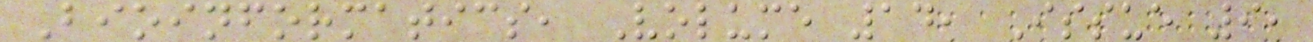Bioinformatics, Volume 14, Issue 9,
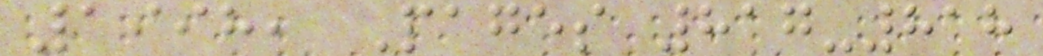1998, Pages 817-818
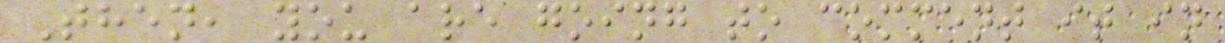Then, you are going to comment it in
